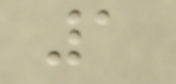1
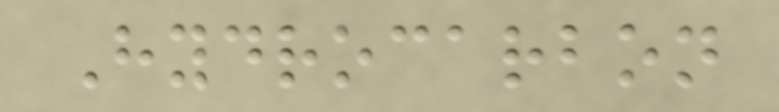Hydrocarbon
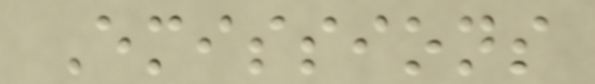Emissions
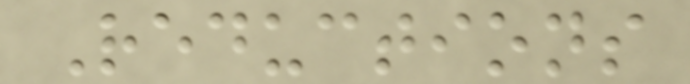Reductions
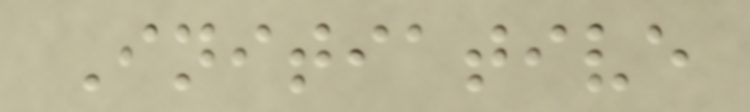Initiative
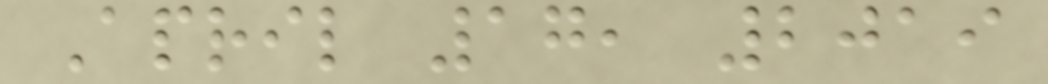April 17, 2019
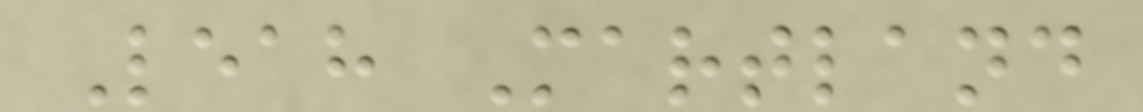Leah Martland
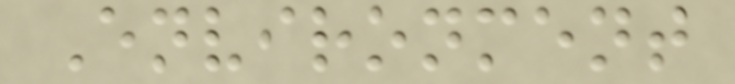Environment
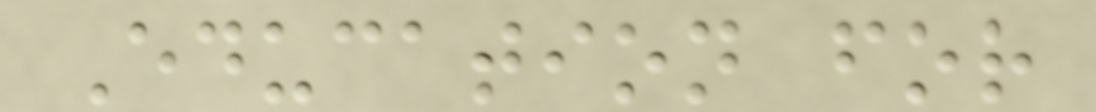Education for
